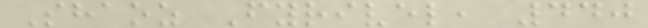Shaoz Fyrivel, 440
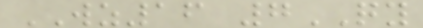WZ16 7QY
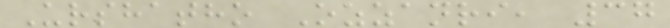Urshatho Ozzanri, 37
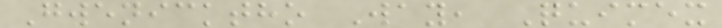Gwenicktho Way, Quimex
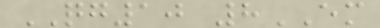QG10 8EM
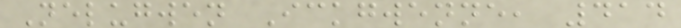Nelugwen Ickgwenne, 414
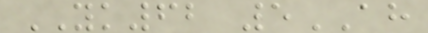YK62 5AH
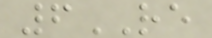6RE
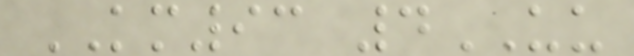KM93 4UU
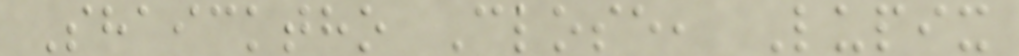Shaicktho Close, Lupix
